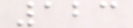123
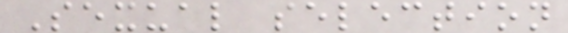Sexual selection
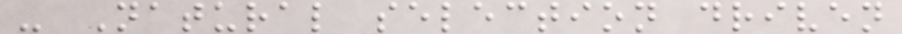- Natural selection driven
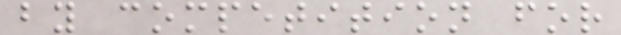by competition for
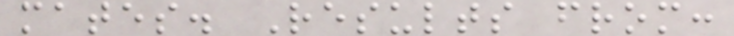mates. Results from:
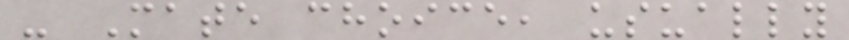- Mate choice, usually
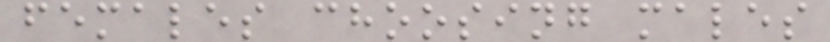females choosing males
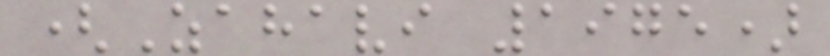(Zahavi 1975)
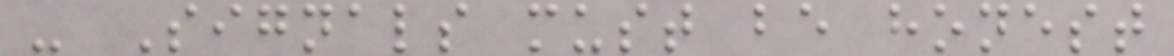- Signals must be honest
